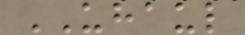UHAUL
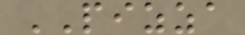PIZZA
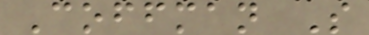Coffman S
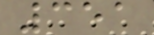351
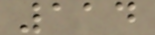114
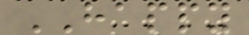HAPPY
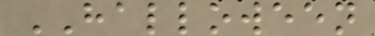HALLOWEEN
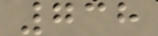738
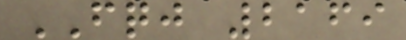FQJ 2169
